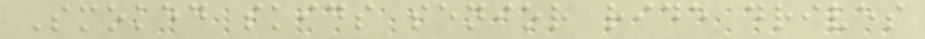Smoked skids senior ride drives
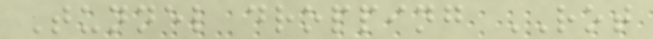Tunnel dropping ROT
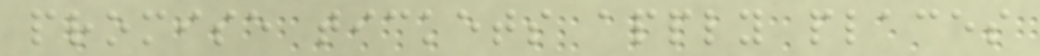promise tickets apply places
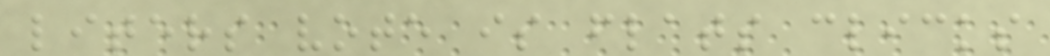liters vote is flats clicks
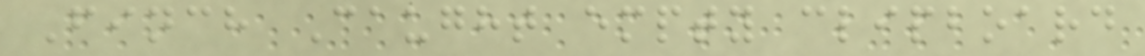Finch Caught empty clipboard
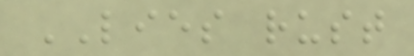LIES rust
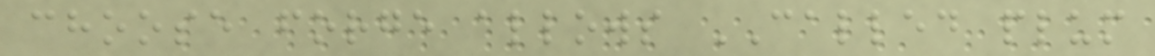choose forge allows CALLED plum
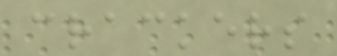crackers
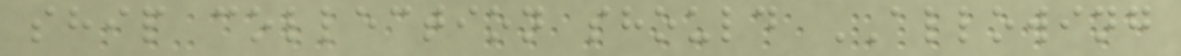ship collection should ALLOWING
